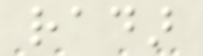radar
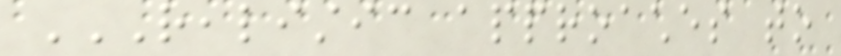REALISTIC APPROACHES TO
